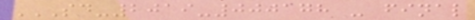SD-2019-000178 - FINAL
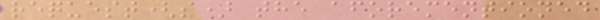request(s) the aforementioned
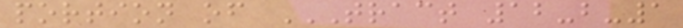portion of TRACT 12-B-1
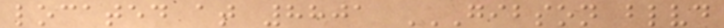located at 8801 GIBSON BLVD
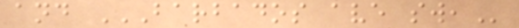and BARBADOS AVE SW,
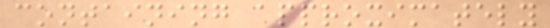containing approximately
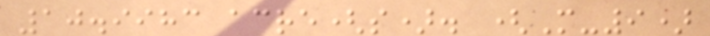10.9983 acre(s). (M-9)
